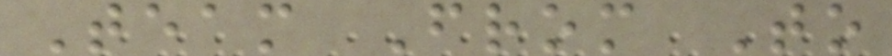Team From To
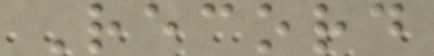Record
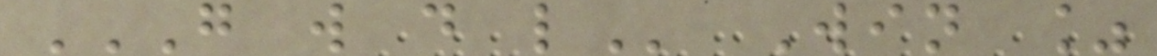G W D L Win %
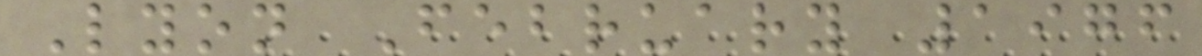Lyon February 1976
